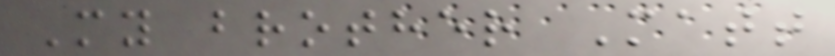My brother Matt
